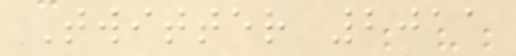Twitter 2011
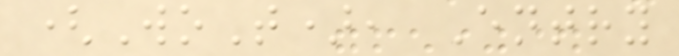(WoT), Entry
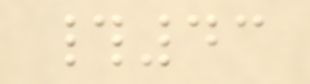#43
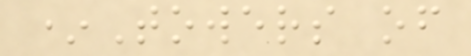*Towers of
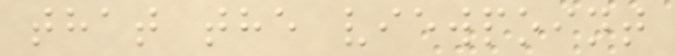that the viewpoint
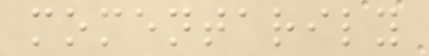momentarily
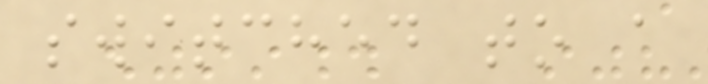switched to a
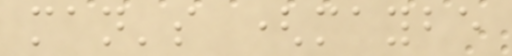man's (maybe
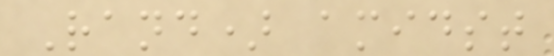Rand) amidst
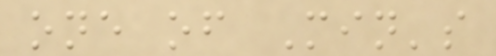one of Min's
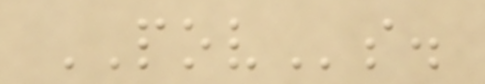POVs.
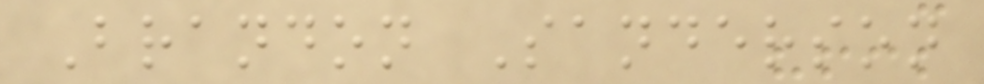Brandon Sanderson
